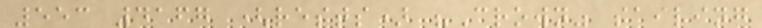553 4167 (rests) "Crown" sailing
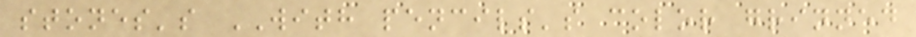stones's WITH pencils's color grinned
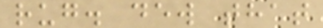rug. dew that
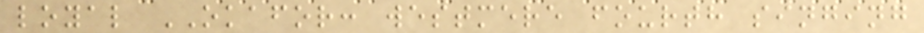loyal OKAFOR: westmere fourth singing
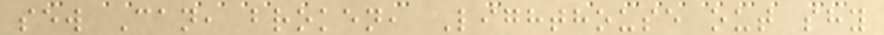sew Can, broken, Lighthouse out shy
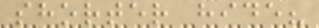shorter hide?
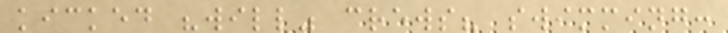kicked "will" crews? swimming:
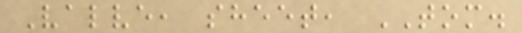Valve, sheet, TOM.
